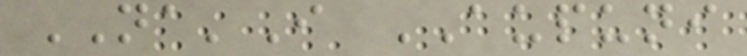NA'I AUPUNI
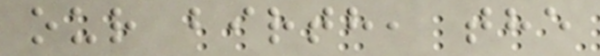our birth, the
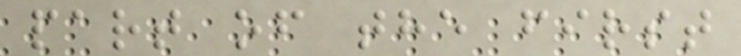part of the first
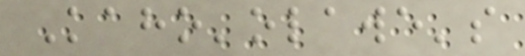Kaho'olawe's
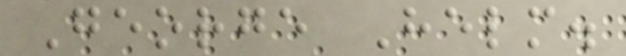George Helm.
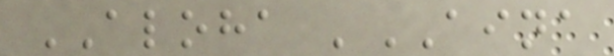ALOHA 'AINA
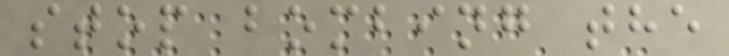stop bombing the
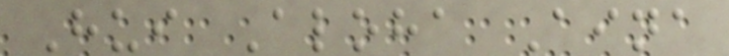Hui Aloha Aina
